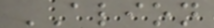ALION
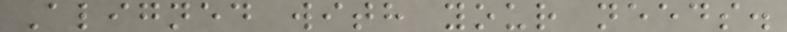Aligned with your needs.
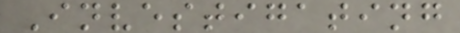Investigating
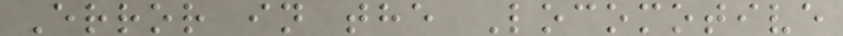Error in the Locomotive
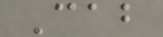Cab
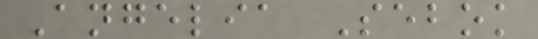Angelia Sebok
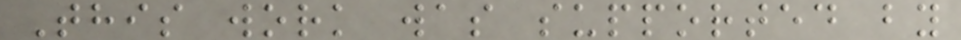This work was supported by
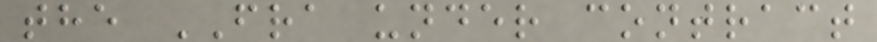the FRA under contract
